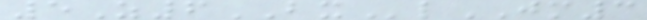5Z6BXlJM3
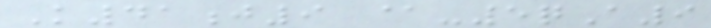K41j9 @-5qA9
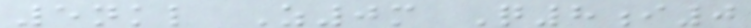5nkl Z0m Q8i0
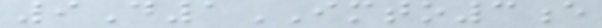9D1IMTO3e
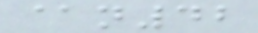@n42
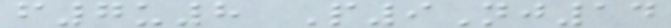f7u8 P9Nj14
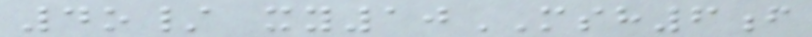4o/ xy10MSH6f
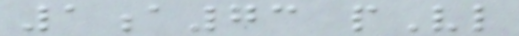1a73 pVl
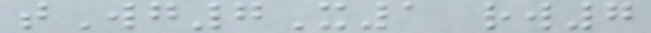tWg7X1 rw7
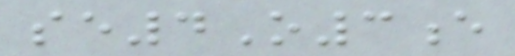se4O3e
